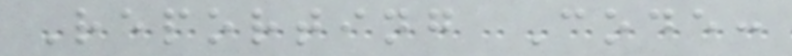Reporting Code:
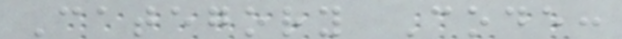Category Code:
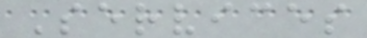Services
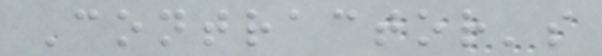Contractor's
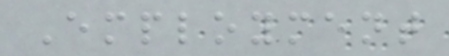Employment
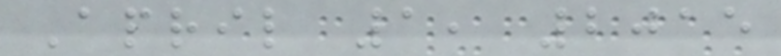April 1, 2015
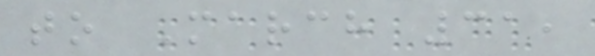to March 31,
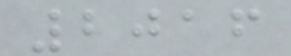2016
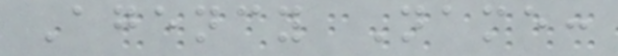Agency Name:
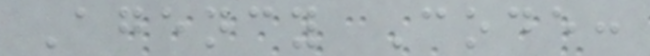Agency Code:
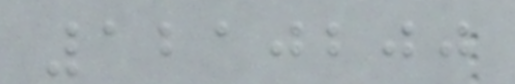1210200
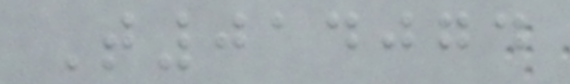T014074
